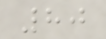80
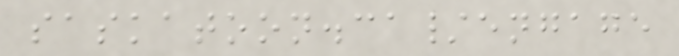saskatoon.ca/engage
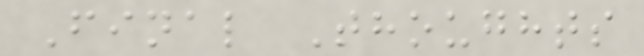Final Thoughts
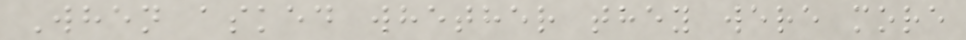When asked whether they were more
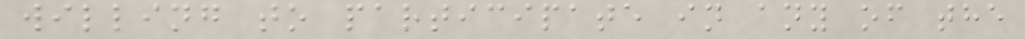willing to participate in any of the
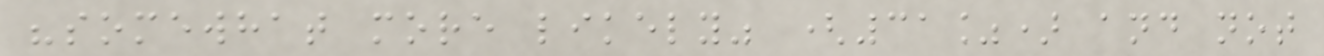"somewhat more likely" (31%) and not
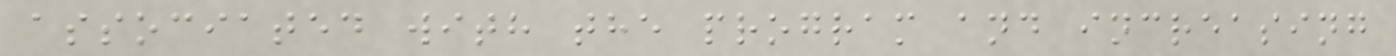associated with the program and increasing
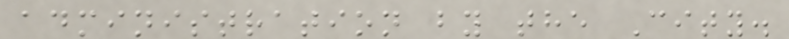administration by the City.
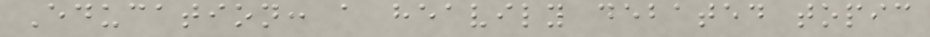Education: a heavily debated topic
